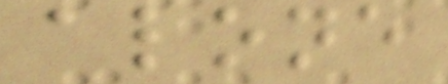alone
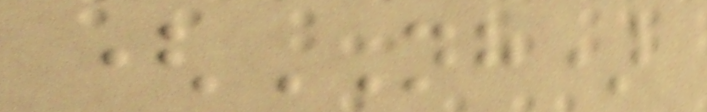(NH)
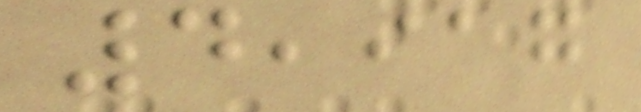4,917
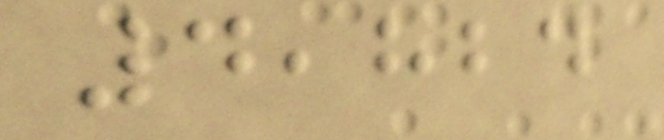4,824
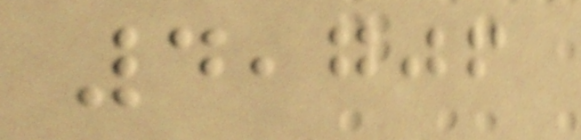4,706
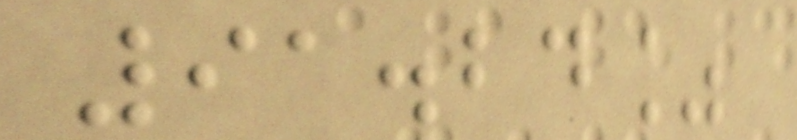91.24%
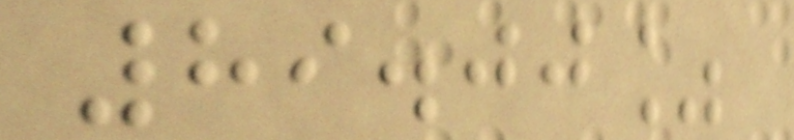89.00%
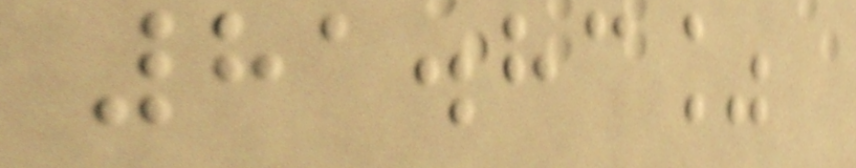81.83%
